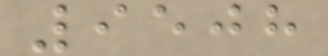9508
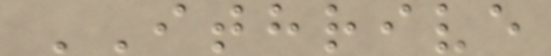ITHRIVE
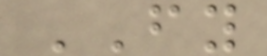FY
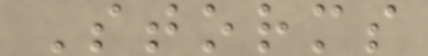Storms
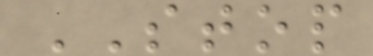STOP
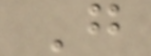G
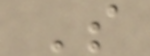S
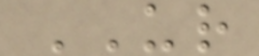UR
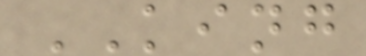KING
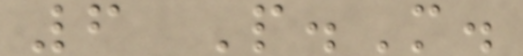6 P.M.
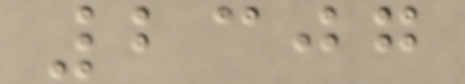2307
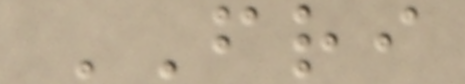FRI
